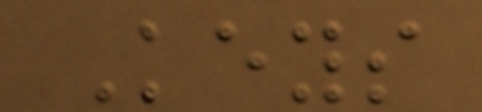Keys
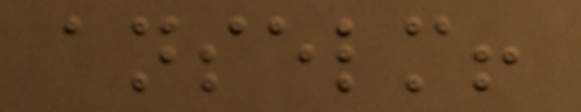anselm!
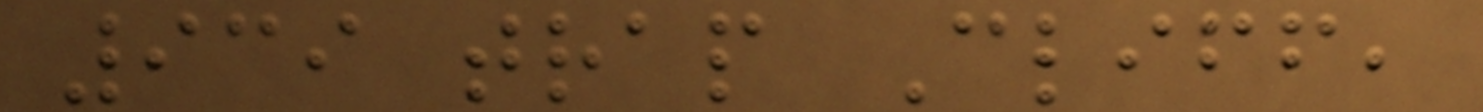939 trap Cliff,
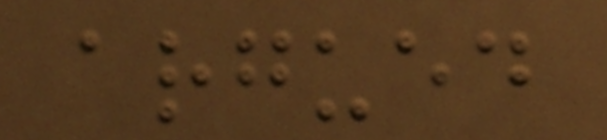argued
